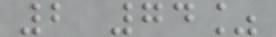2 74%
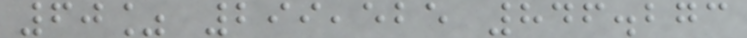60% 299,525 846.273
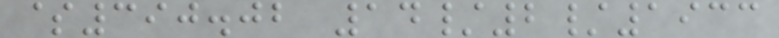$390.02 14/2/1933
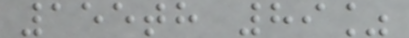155th 89%
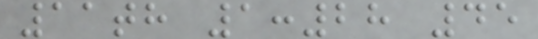11th 1:28 45
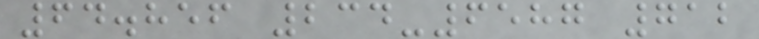64.856 234-6587 712
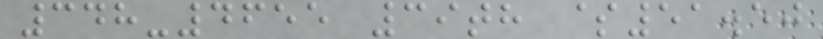348-4655 39th $51.50
